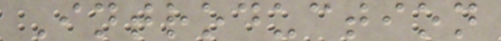Introduction
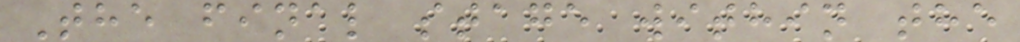The final stage within the
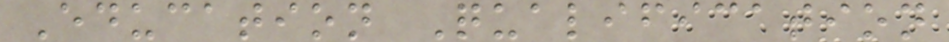Education Qualification
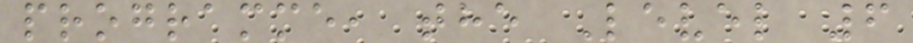programme, the Level 6
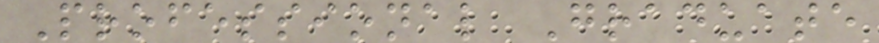Professional Graduate
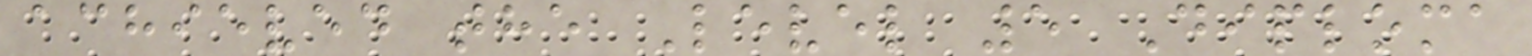achieved the Level 5 Diploma
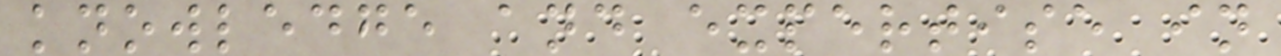knowledge and expertise in
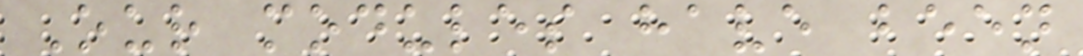Our modules have been
